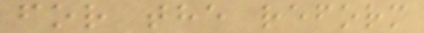for the reform
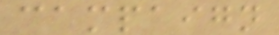campaign
